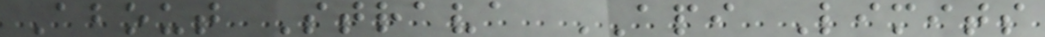About Strava API Limits
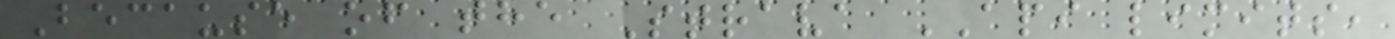Because of the Strava API limits,
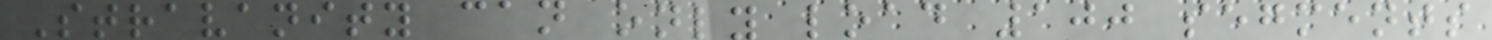Stravanity can only load 100 segments
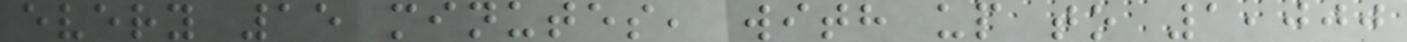every 15 minutes, with up to 1,000
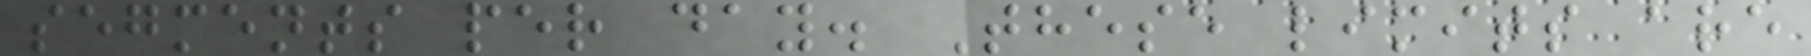segments per day. These limits are
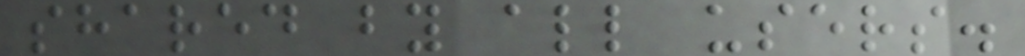shared by all users.
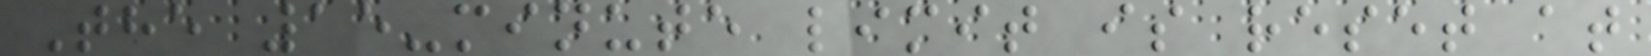The 15-minute limit is reset at
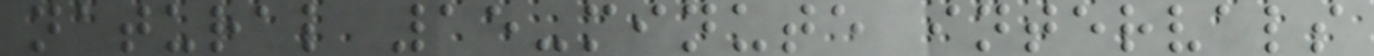natural 15-minute intervals
